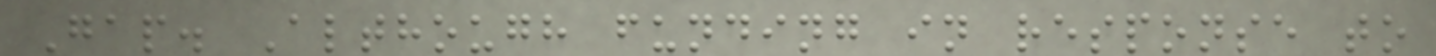Gap. Although funding in response to
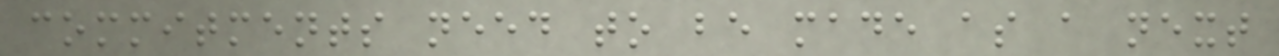commitments need to be made as a next
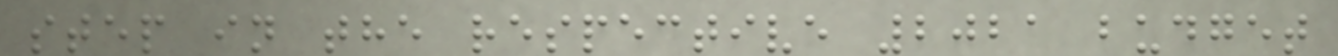step in the respective 2021 budget
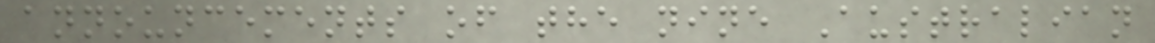announcements of the nine Australian
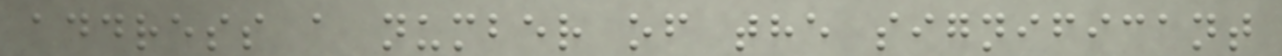address a number of the significant
